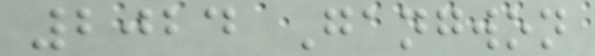2024 Gangwon
